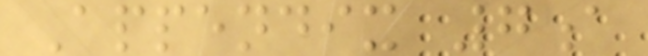Appendix 7a
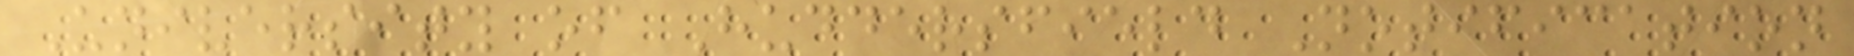University of Huddersfield Notification
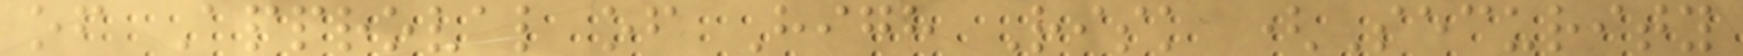of Approval of High Risk (Security
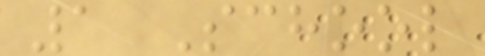1 School
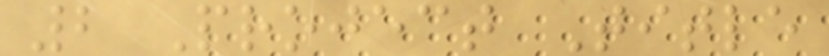2 Project Title
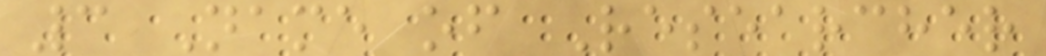3 Name of Researcher
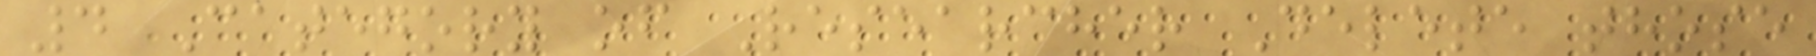4 Category of Researcher Delete those
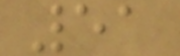51
